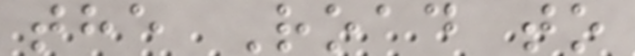the Road to
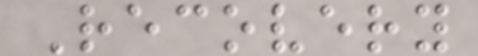Recovery
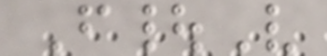F|V
